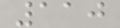110
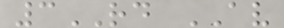3RD AV
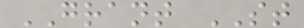GRANT ST
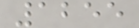1255
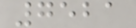7521
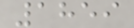1859
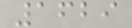1629
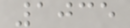1035
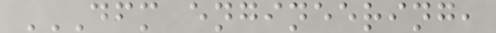DFM ENGINEERING,
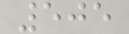505
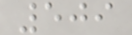509
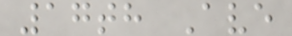17th Ave
